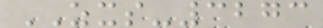ZXS-3273
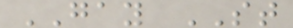GAY ST
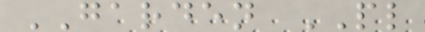GARDEN PL
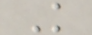K
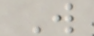W
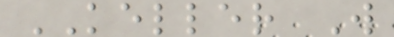KELLER W
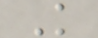K
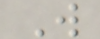W
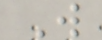W
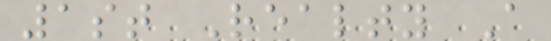1st Realty A
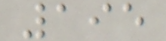195
